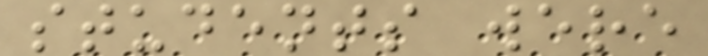students were
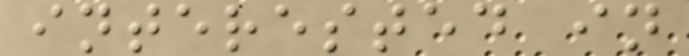interested in
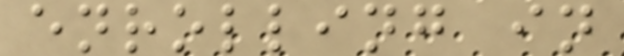enrolling in
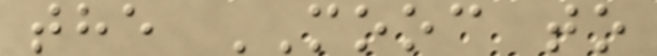the MOOC to
